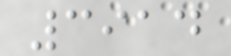3914
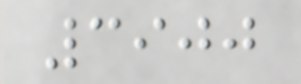3900
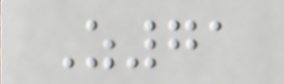Z71
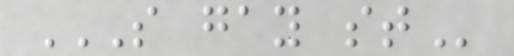S GAY ST
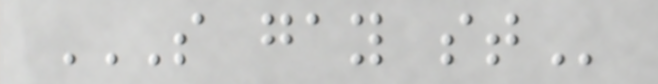S GAY ST
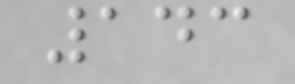143
